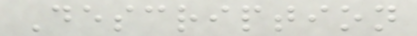Description
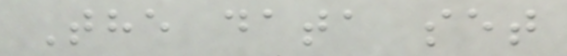The data set
